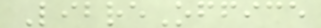LibreOffice
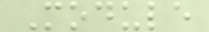Module
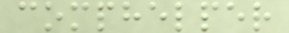comphelper
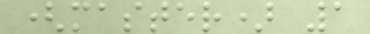(master) 1
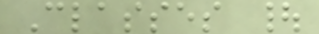Classes |
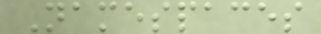Namespaces
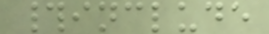#include
